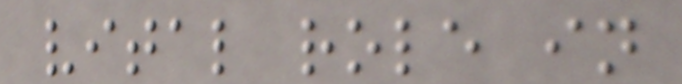vital role in
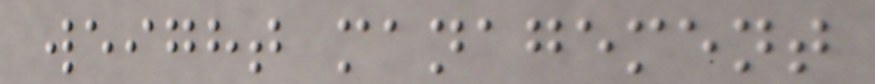weight management
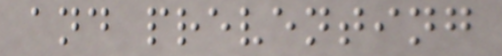and preventing
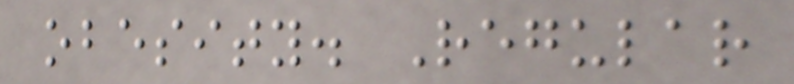obesity. Regular
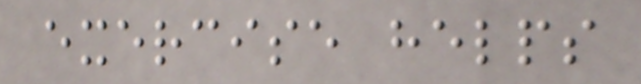exercise helps
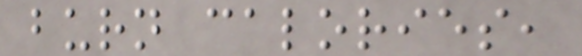burn calories,
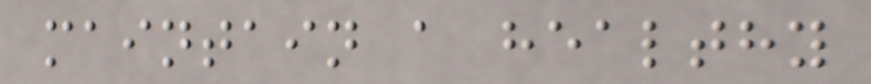maintain a healthy
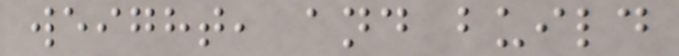weight, and build
